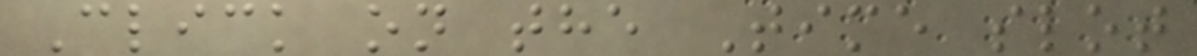Click on the Time slot
